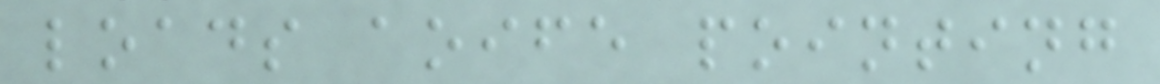loads aoife pointing
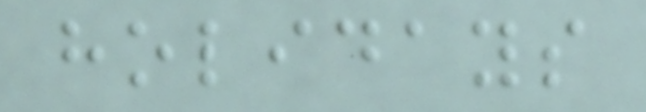holidays
